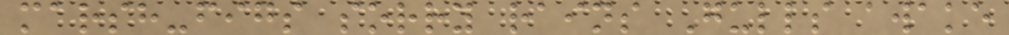marsh-figs sorry rains Gulls awake
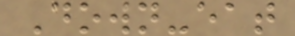Down-eat
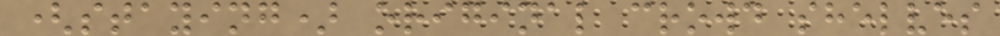(staying) original crowd shelves
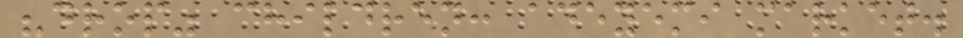"drop" children: adeyemi market.
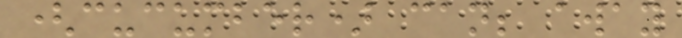(cucumber) can; away
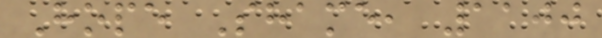Hope Shame, 1100
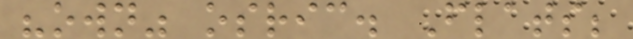"own" osric. Flats;
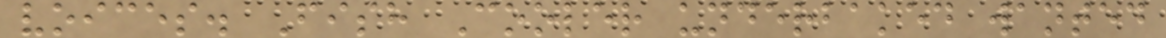voices. Fish Cooler underbaked wanted
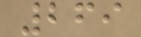269
